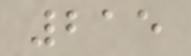215
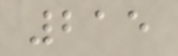215
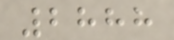2888
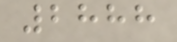2888
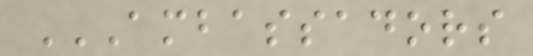AMBASSADORS
